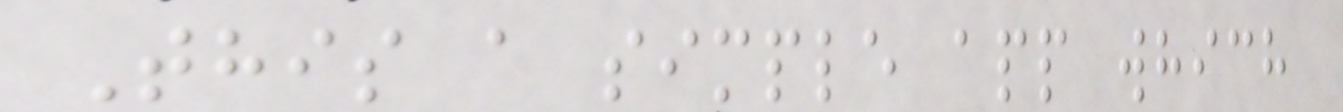This a simple app which
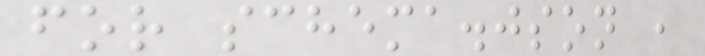for schema.json ,
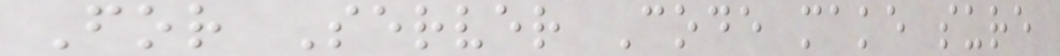For Server Code make sure
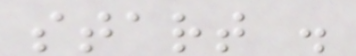start .
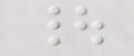|
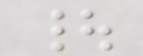|
